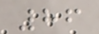86
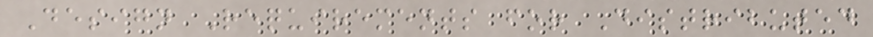Design Requirements for Distributed
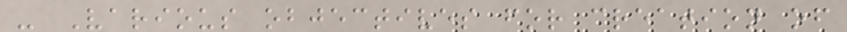- Various objectives for creation of
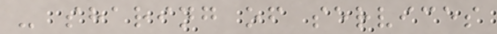- sharing of services
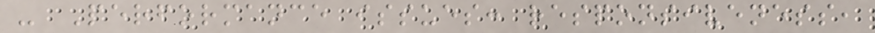- Performance issues: responsiveness,
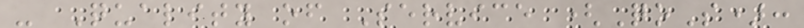- Quality of Service (QoS):
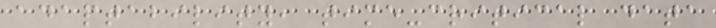adaptability, time-critical data
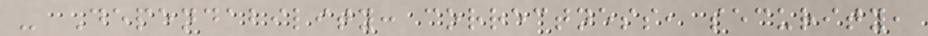- Dependability: correctness, security,
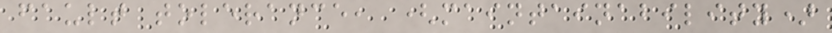fault tolerance, (maintainability)
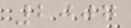2007
